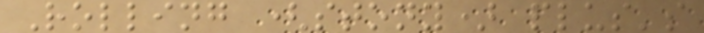Rolling (stony) plus's
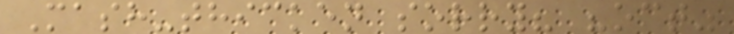Mash-thicken sorry? "oct"
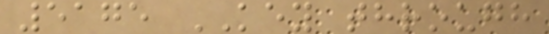5175 KEY through
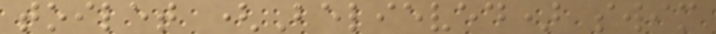toilet (Believed) swim
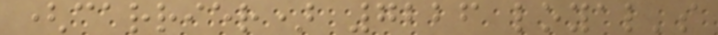(carrier) 7226 loyal's
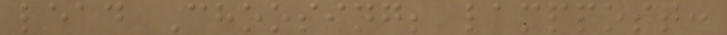lead Choosing; lamppost:
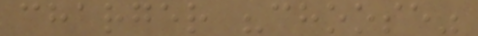charger "choose"
